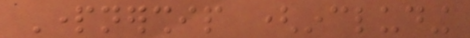Partnership (including
